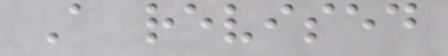A revised
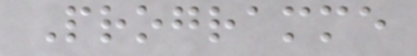Programme
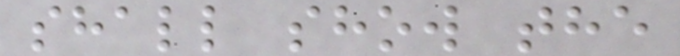shall show the
